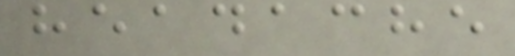headache
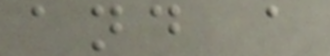and a
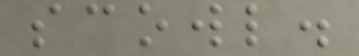scowl.
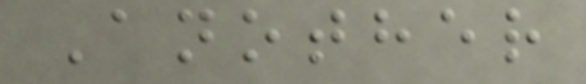Another
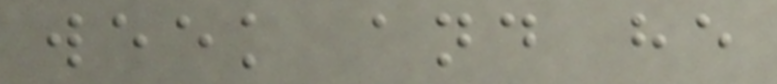week and he
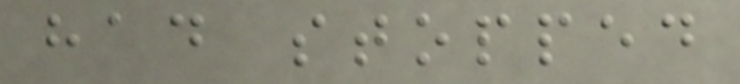had stopped
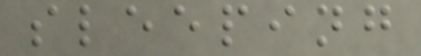sleeping
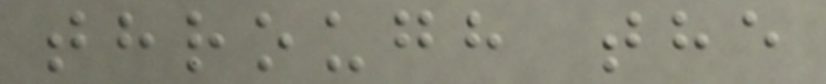through the
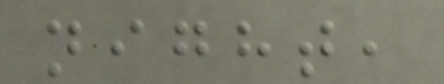night,
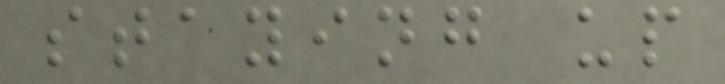staying up
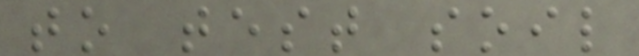to test soil
